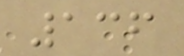136
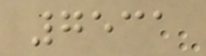7531
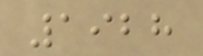1928
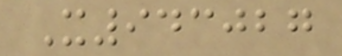X943027
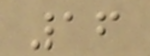16
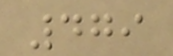479
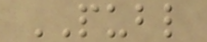PUBL
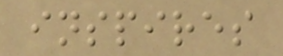inspires
